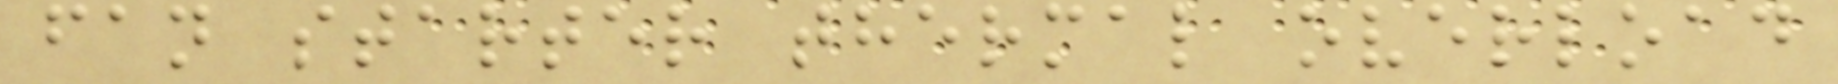fan starter thermal overload
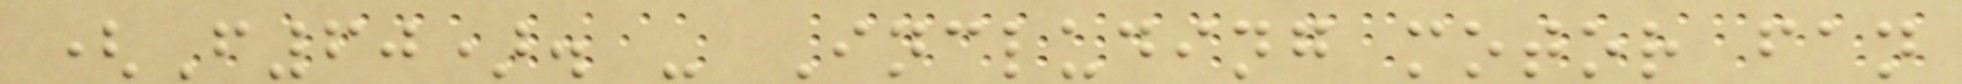(F60). - Including motor fan
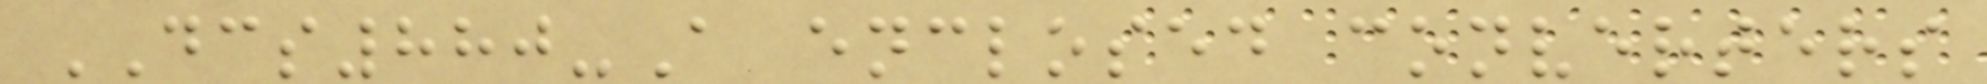DCS880-A enclosed converters
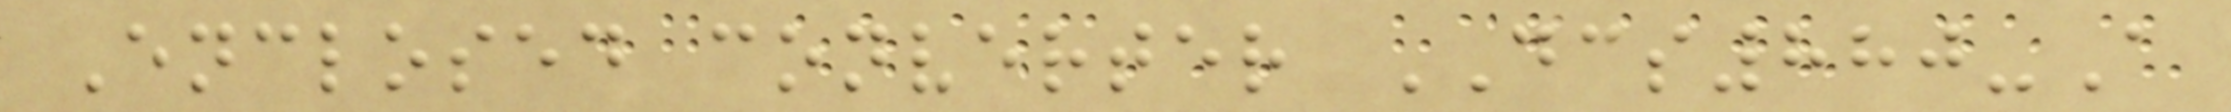Enclosed converter DCS880-A
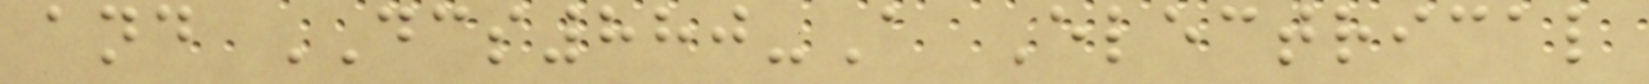and DCS880-A Electrical
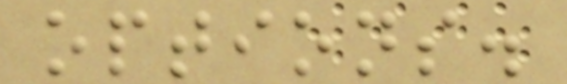options.
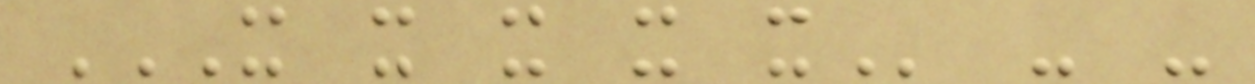X X X X X - -
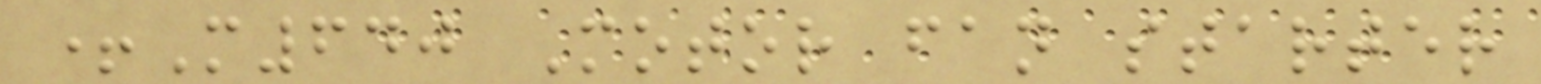+M640 Motor fan starter
